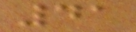41
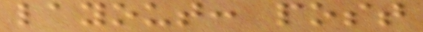layout: post
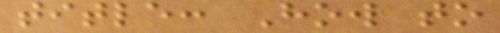title: How to
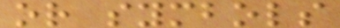or symbols
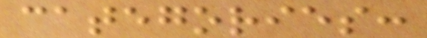categories:
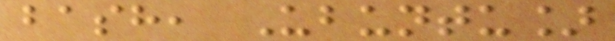bash, Ubuntu]
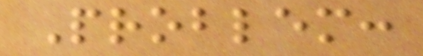Problem:
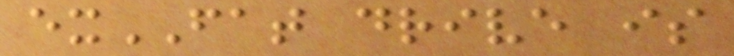exFAT drive is
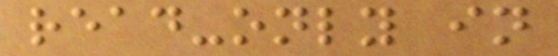read-only in
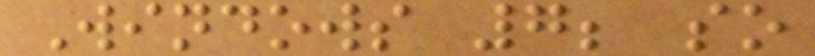Windows 7; so
